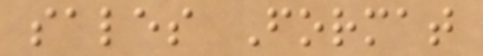sales Format
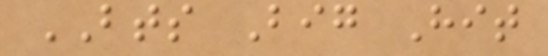BTS Big Hit
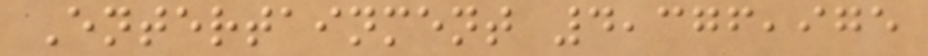Entertainment 4,376,975
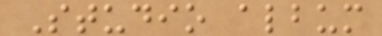Studio album
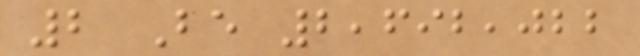2 Be 2,692,022
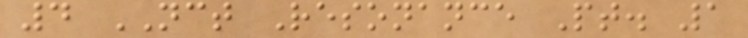4 NCT Resonance Pt. 1
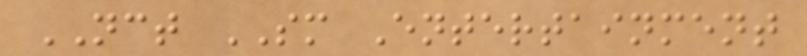NCT SM Entertainment
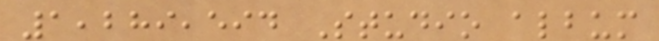1,289,594 Studio album
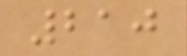210
